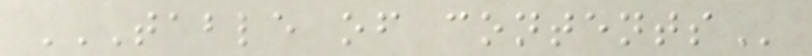TABLE OF CONTENTS
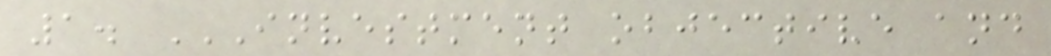1. INVESTMENT OBJECTIVE AND
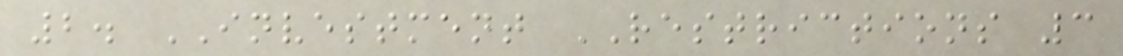2. INVESTMENT RESTRICTIONS 3
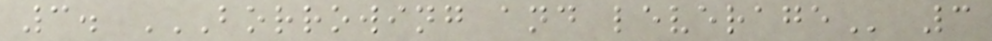3. BORROWING AND LEVERAGE 3
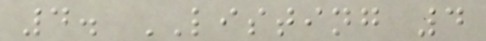4. LISTING 4
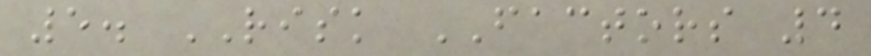5. RISK FACTORS 4
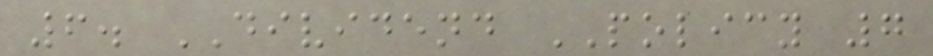6. DIVIDEND POLICY 7
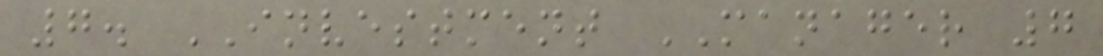7. INVESTMENT MANAGER 7
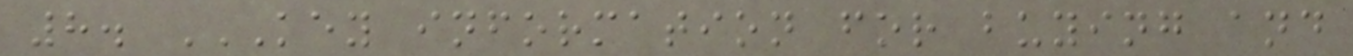8. KEY INFORMATION FOR BUYING AND
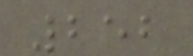252
